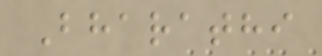Bharathi
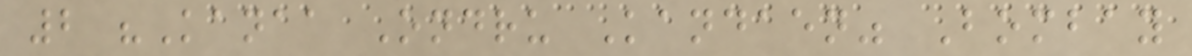2 "Kanaa Ondru Kandaen" Bombay
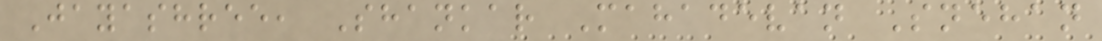Jayashree, Shankar Mahadevan Snehan
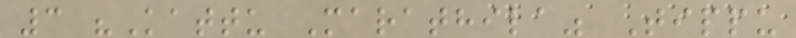3 "Kattu Marathila" Tippu
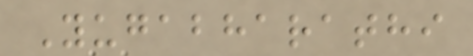Yugabharathi
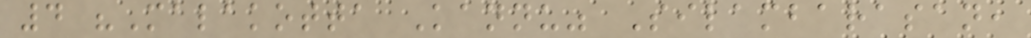4 "Malakotta Kannu" Silambarasan,
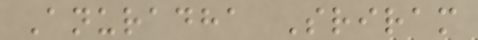Anuradha Sriram
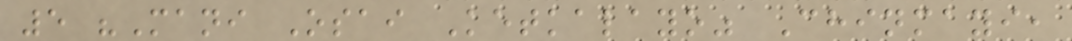5 "Mani Osai Ketkalayo" Chinmayi,
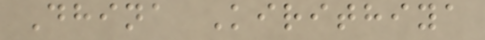Dhina Kirithiya
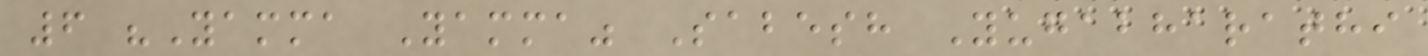6 "Yamma Yamma" Sabesh Yugabharathi
